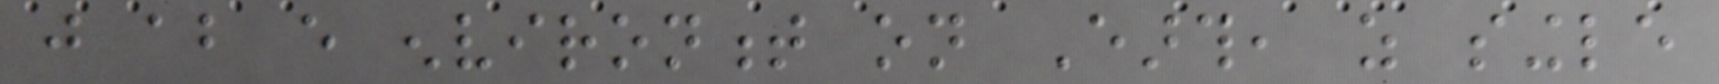just about every environment on Earth, as single
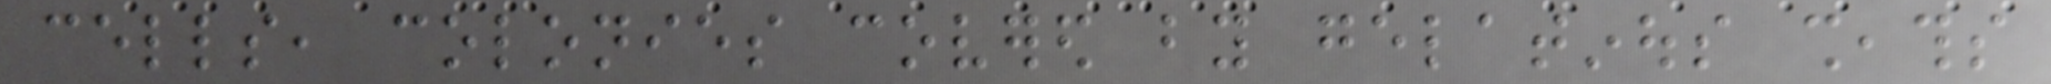cells, colonies covered by gelatinous sheaths
